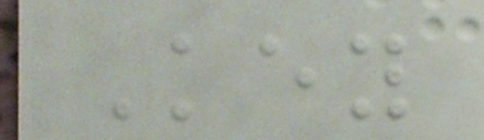Key
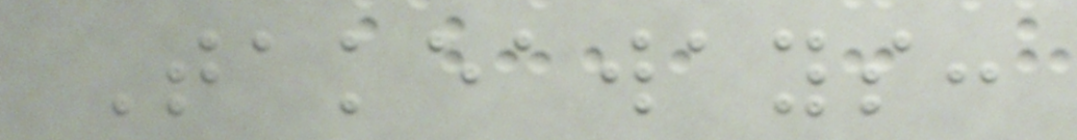Takeaways:
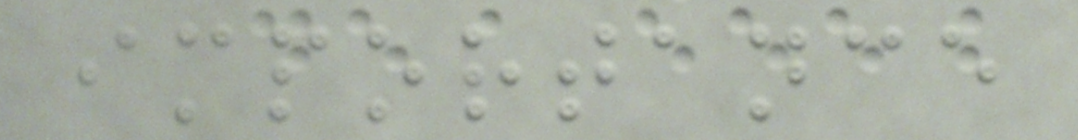importance
